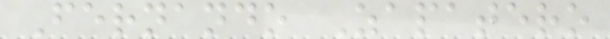Fernando Zapatero
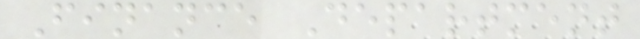Finance Department
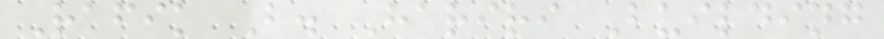Rafik B. Hariri Building
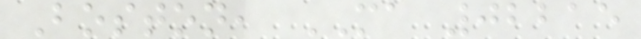Boston, MA 02215
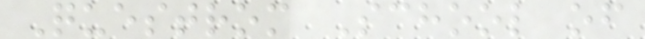Questrom School of
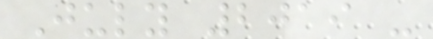July 2019 -
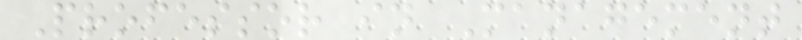Professor in Management
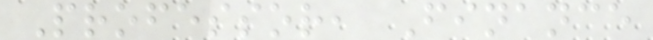Professor, Finance
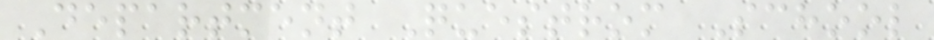Department Questrom School
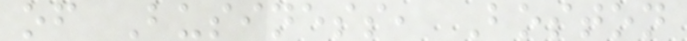of Business, Boston
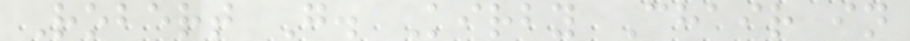Robert G. Kirby Chair in
